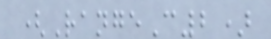(RangeC2)
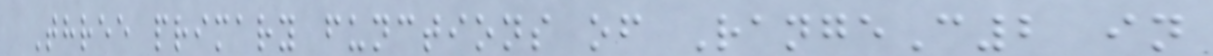Three primary functions of RangeC2 in
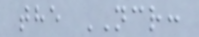the NCR:
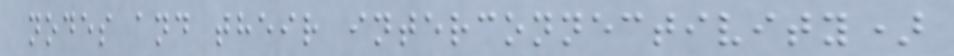nodes and their interconnectivity)
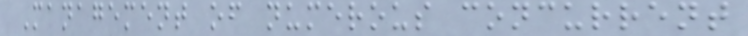Management of numerous concurrent
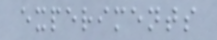experiments
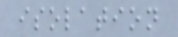isolation
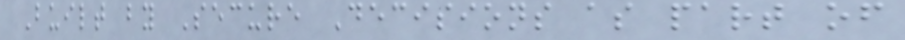Built by Secure Decisions as part of
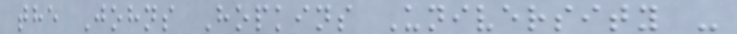the Johns Hopkins University -
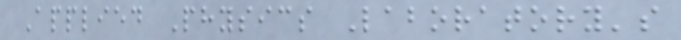Applied Physics Laboratory's
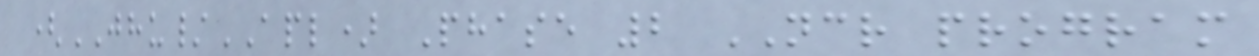(JHU/APL) Phase 2 NCR program
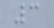3
